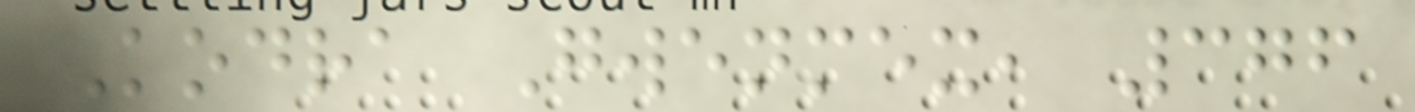Kodra Gwenmex, 376
